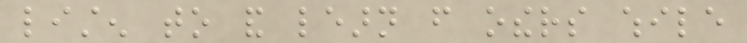listen to and learn from others while
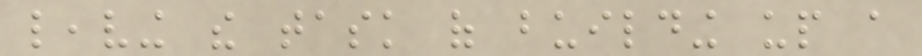leaving the task of building up a
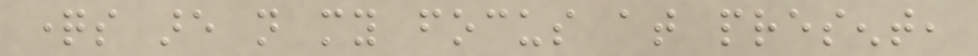questions are not my focus at present,
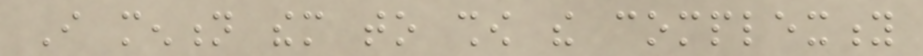I mention them to show the complexity
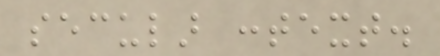secular context.
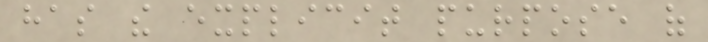has the explicit purpose of
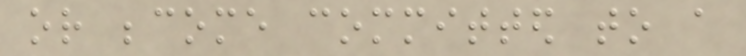or become committed to a
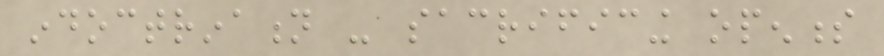indoctrination - sacrificing openness
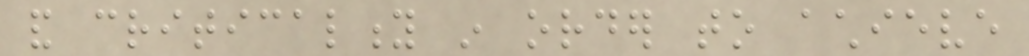and criticality in order to achieve
